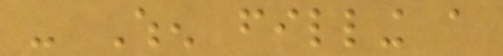- When filling a
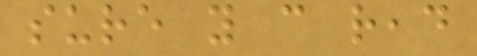sure you can read
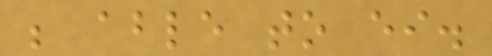be able to either.
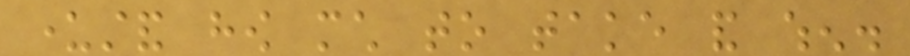understand how much to take and when.
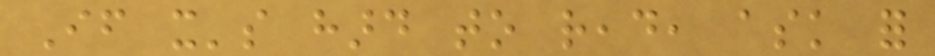If it's hard to read, ask for
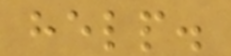help.
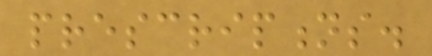prescriptions.
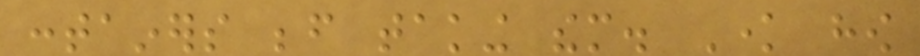containers before taking them. Know how
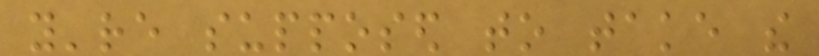you're supposed to take the
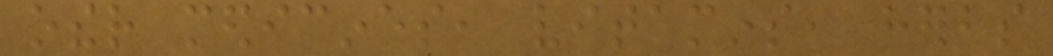other medicines, vitamins, herbs
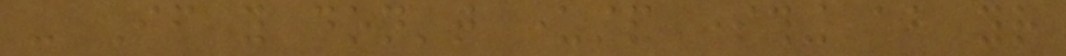- If you don't understand something about your
